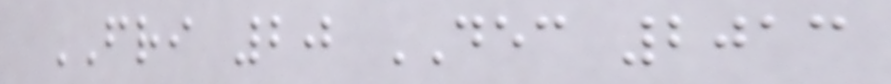FRI 20 DEC 2013
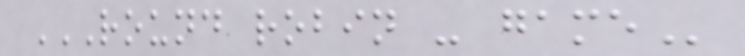ROUND ROBIN - GAME
